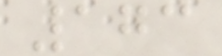173
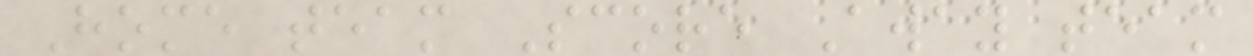Home team Score Away team
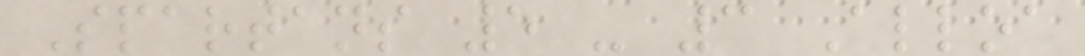Spartans 5 - 3 Alloa
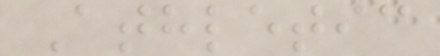Athletic
